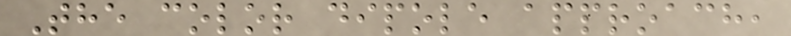The color dipole approach,
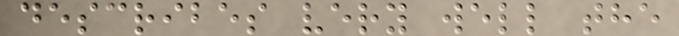describes very well the
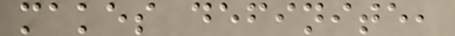makes definite,
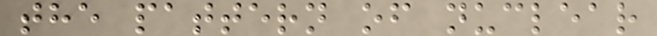the pattern of nuclear
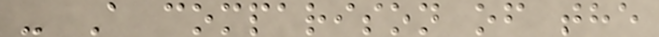- A comparison of the
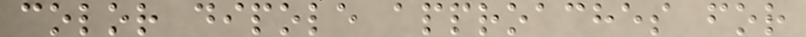color dipole approaches for
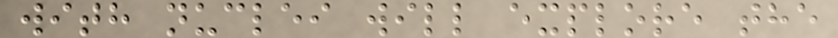with nuclei will explore the
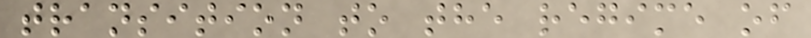transition to the regime of
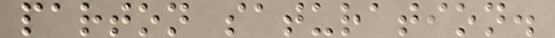parton saturation.
